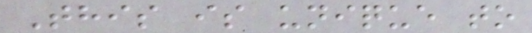This is unique to
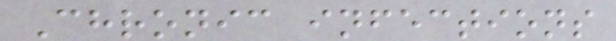Chronic infections
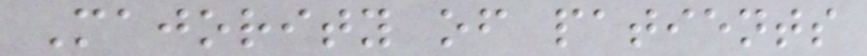Majority of patients
